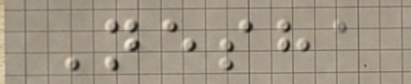Nesha
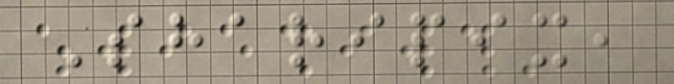Sharipix,
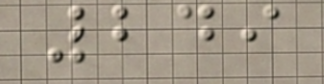249
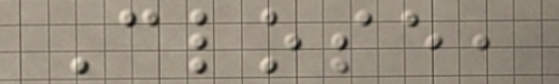Close,
